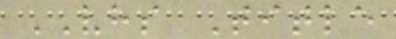VHS Title
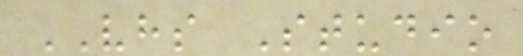VHS Studio
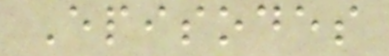Episodes
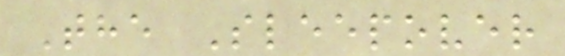The Sleepover
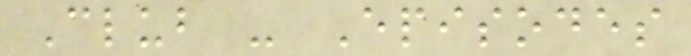Club - Episodes
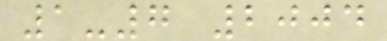1-7 2004
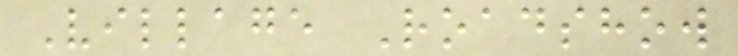Village Roadshow
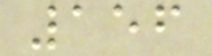156
